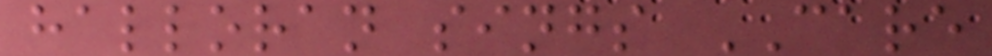halloran sings CARE
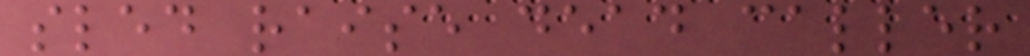sled raise dead caller
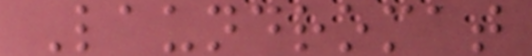Laundromat
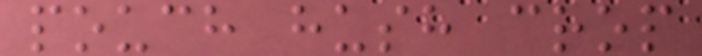pouch hush crop
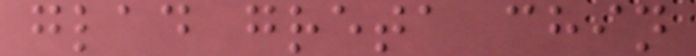glad greta chin
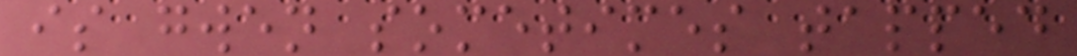is gwen sometimes tapped
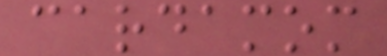cardamom
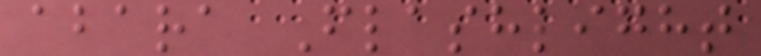abara Flashlight
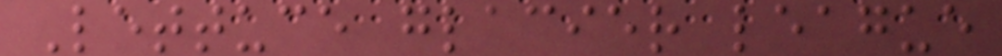Lettuce glacier league
